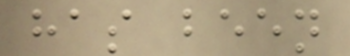has been
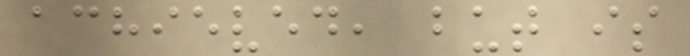achieved, but is
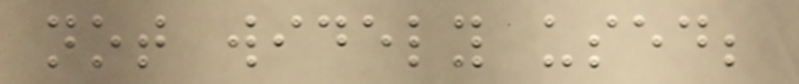not widely used;
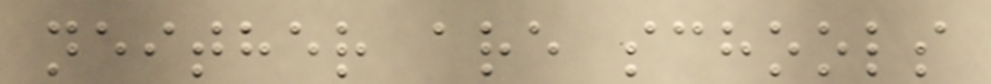neither are schools
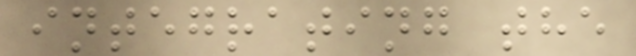integrating the
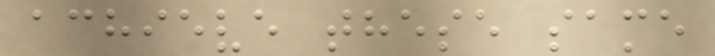achieve these same
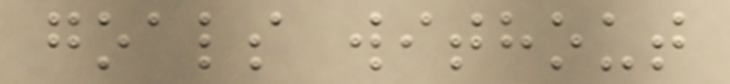goals without
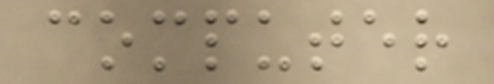computer
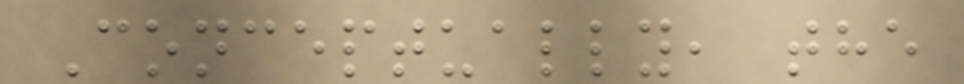Conceptually, the
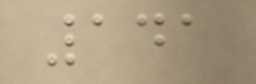141
